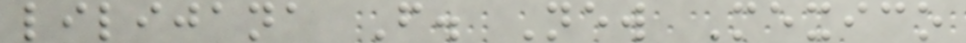lilijana F. New Mexico
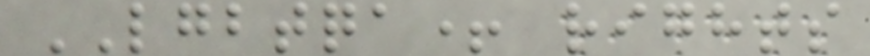LGBTQA+ rights
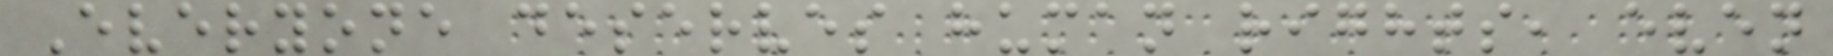Everyone deserves human rights, even
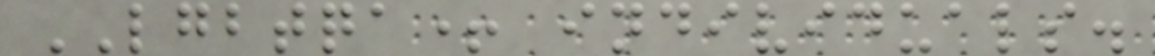LGBTQA+ individuals.
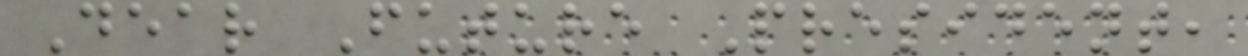Dear Future President,
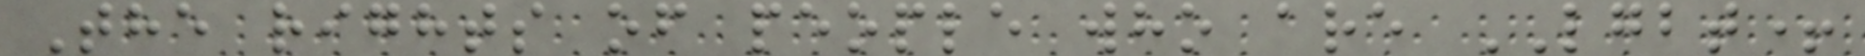The rights of people who are LGBT+
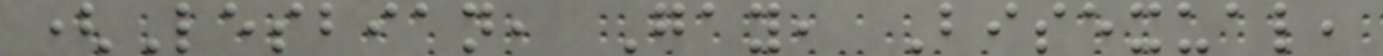(Lesbian, Gay, Bisexual,
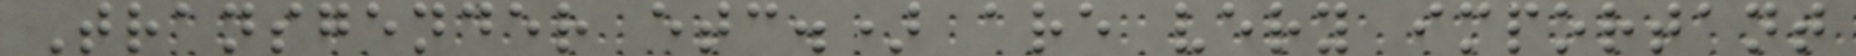Transgender etc.) are very important
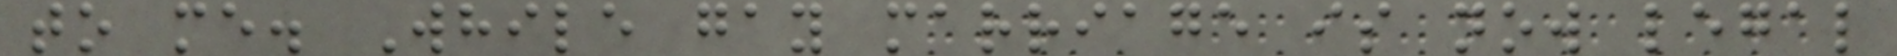to me. While gay marriage is now legal
